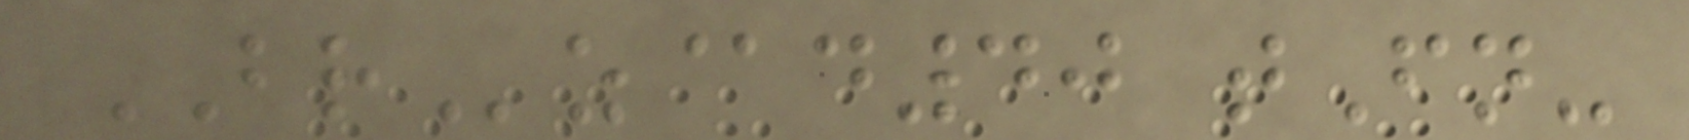BRz@d40 tFn-
